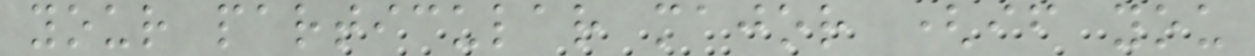your particular major (if you
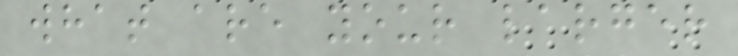what are your larger
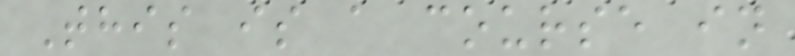This is a course in
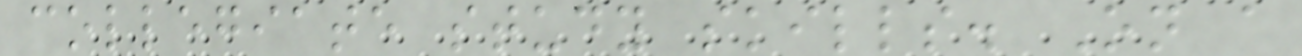collegiate study skills. On a
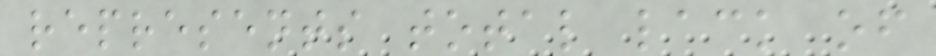represents total lack of
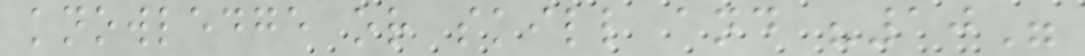knowledge or skill and "10"
